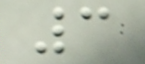3
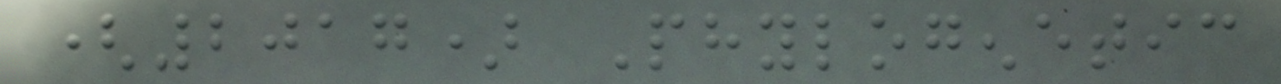(2017) Phylogenetic
